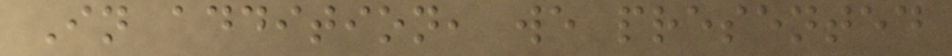In addition, we presented
